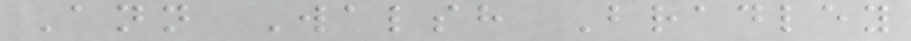Ann Walsh Bradley
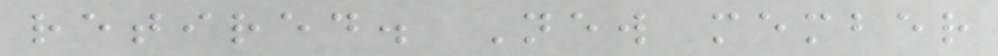retired. New member
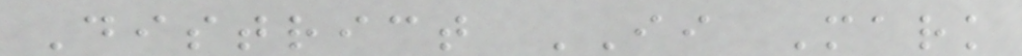District II Mark
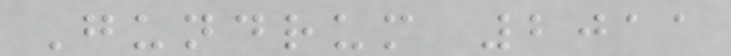Gundrum 2011
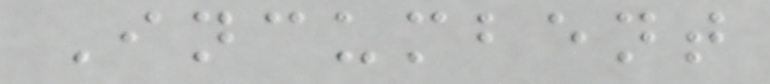Incumbent
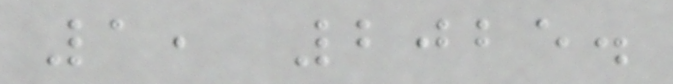1, 2025.
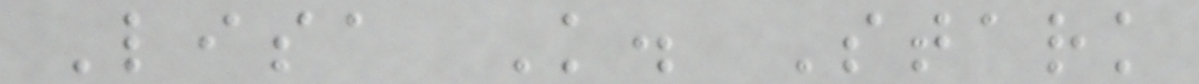Lisa K. Stark
